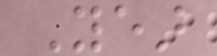Year
